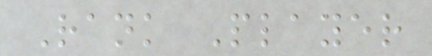Rank Player
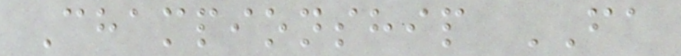Championship FA
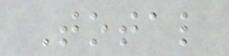Total
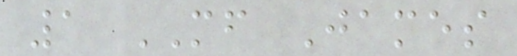1 MF James
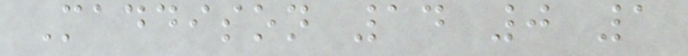Maddison 14 0 1
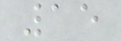15
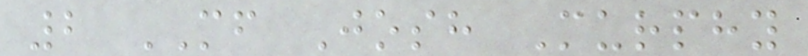2 MF Josh Murphy
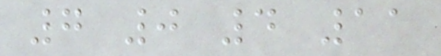7 0 4 11
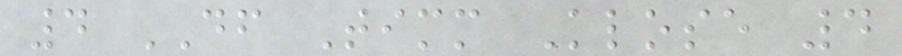4 DF Timm Klose 4
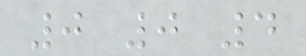0 0 4
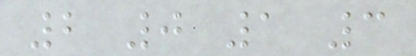2 0 1 3
